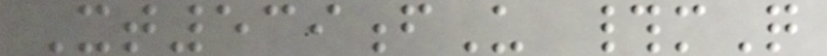Xt539fU #mQ
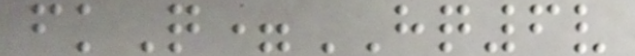fkQ=HQ6v
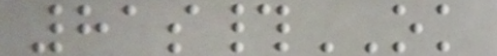81s#OK
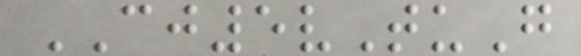CJ5vTuG
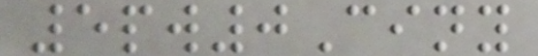5pw0Ciny
